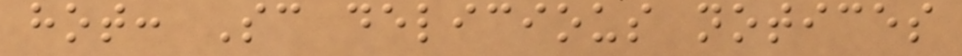hot: Sc delicious notices
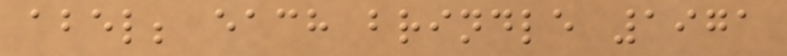abel; each brindle 1971
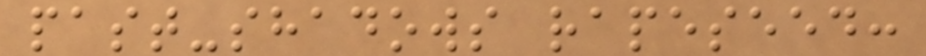past-shadows rapeseed:
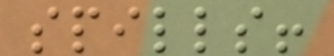spills!
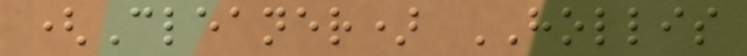(Cleaner) HOLLIS
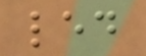led
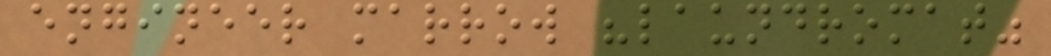engineer marrow "laundromat"
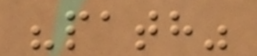"path"
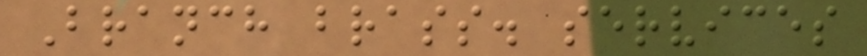Branch brass. services
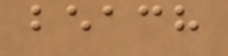beach
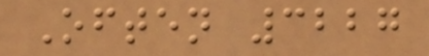Often 3227
